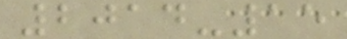2014-15
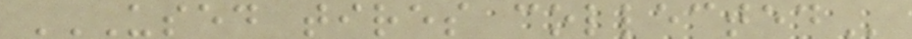USED TIRES COLLECTED
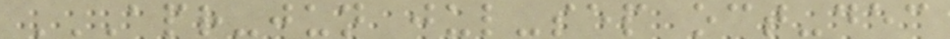APR-JUN JUL-SEP OCT-DEC
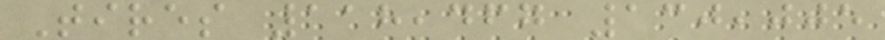Tires 118,467 130,005
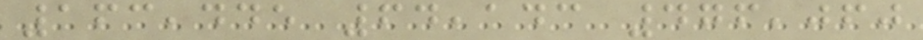163,445 64,143 476,060
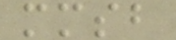mmsb
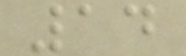14
